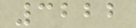3222
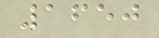1650
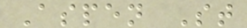Aspen St
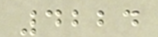4224
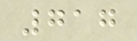717
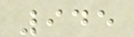945
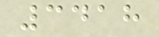3418
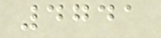4741
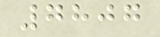7807
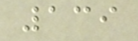139
